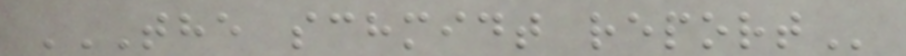THE SCHMIDT REPORT
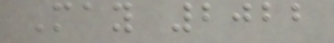May 2022
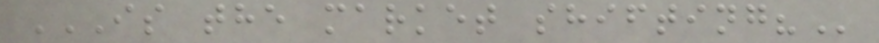IS THE MARKET SHIFTING?
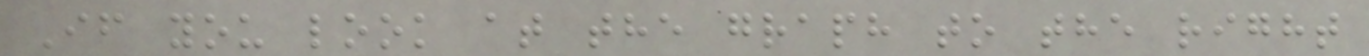If you look at the graph to the right
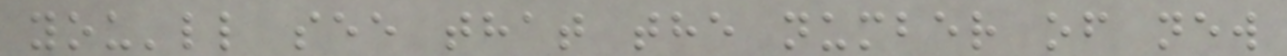you'll see that the number of new
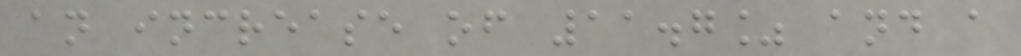an increase of 11.7% and a
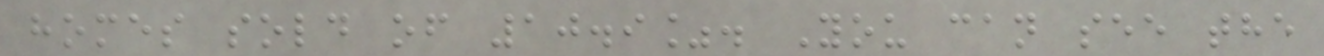homes sold of 10.9%. You can see the
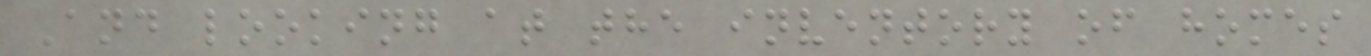And looking at the inventory of homes
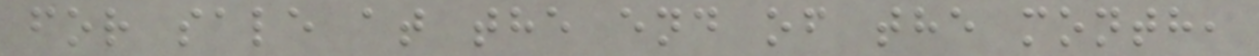for sale at the end of the month,
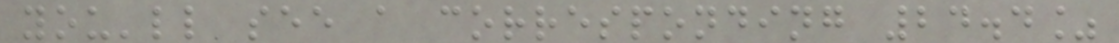you'll see a corresponding 24.4%
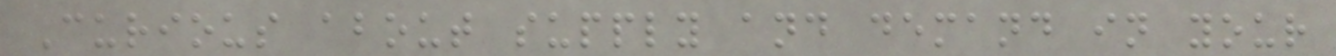Curious about supply and demand in your
